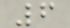6
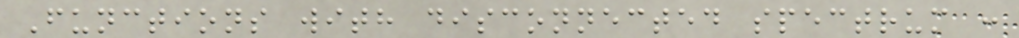Functions with disconnected spectrum :
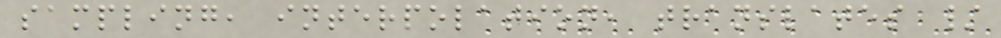sampling, interpolation, translates /
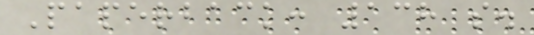Paperback: 138 s.
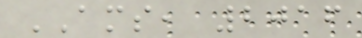AMS, 2016
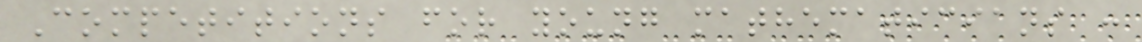Competitions for young mathematicians :
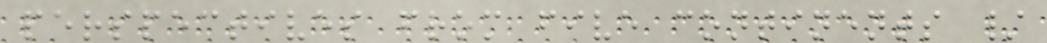perspectives from five continents /
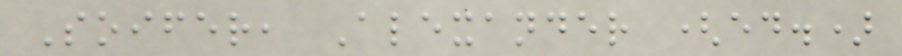Soifer, Alexander (ed.)
